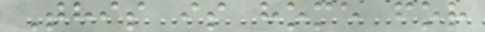This is home for
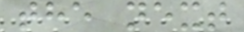the next
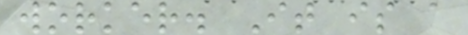worker. It is a
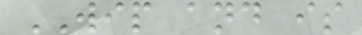WIP and is
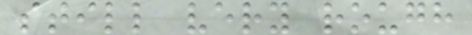still very rough
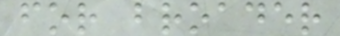for broader
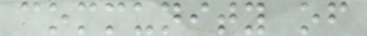community of
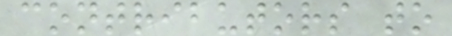contributors to
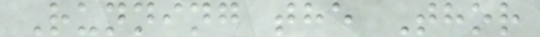Running the Thor
